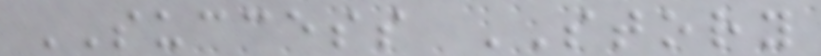SUCCESS STORY
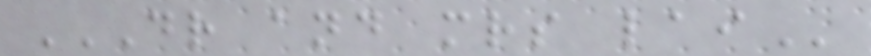DR AND MRS LAI
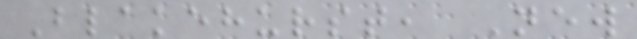Blakehurst, New
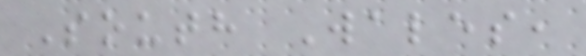South Wales,
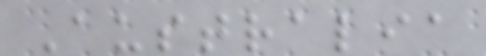Australia
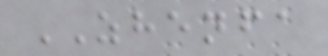ZHENFA
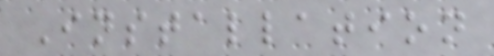Installation
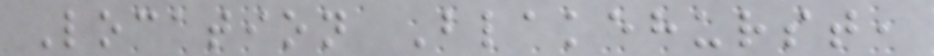Location Blakehurst,
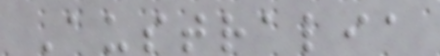Australia
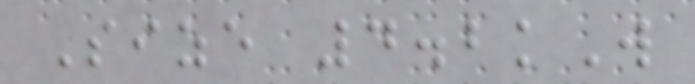Size 4.2kW
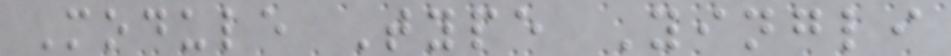Module Type Yingli
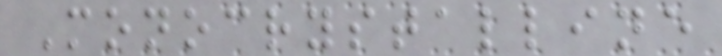Monocrystalline
